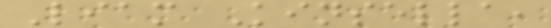Liam Kinsella,
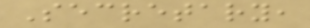Secretary,
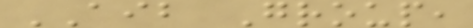AIB Group,
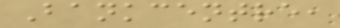Bankcentre,
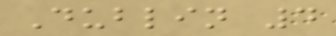Dublin 4
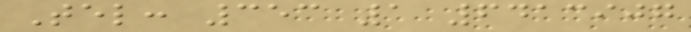Tel: 353 1 6413907
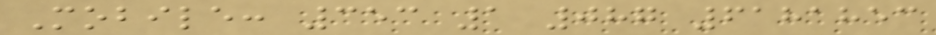Mobile: 353 1 087 6181853
